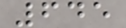645
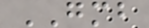GMB
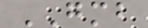GMB
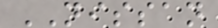NISSAN
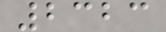2323
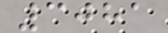3081
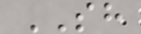SH
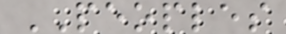PEOPLES
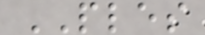PLES
